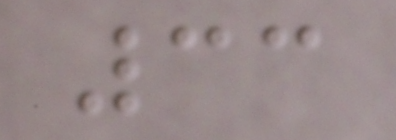33
